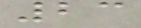23
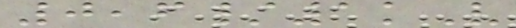0,6/1kV
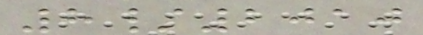8/2010
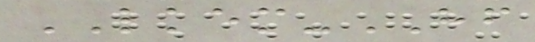LKEM-HF
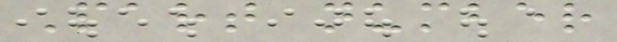Part number
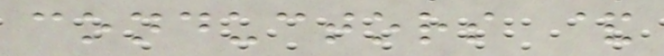conductors &
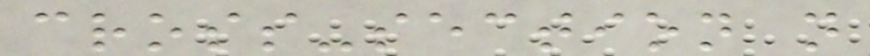cross-section n
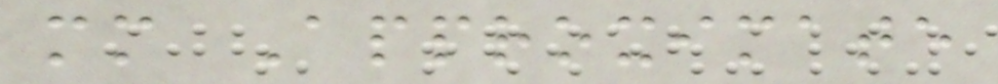mm Approximate
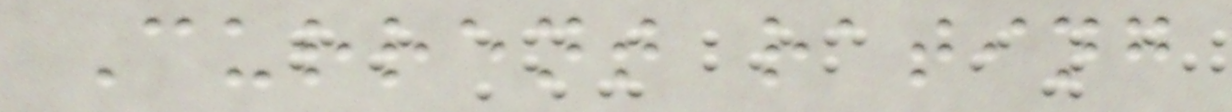Current rating
